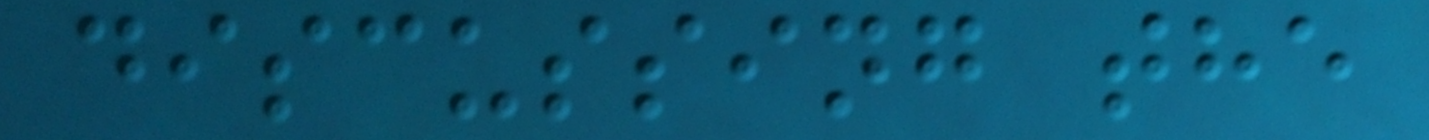discussing the
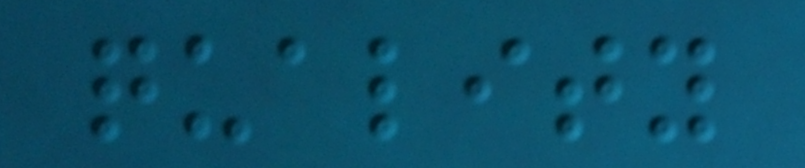quality
